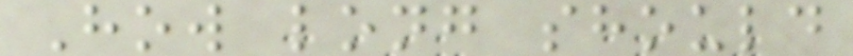How long should
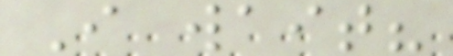I wait?
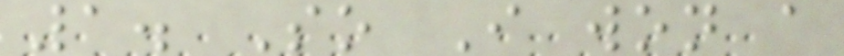1. So I won a
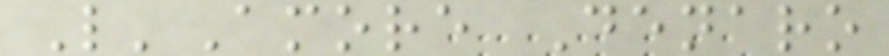L'Amore Denaro
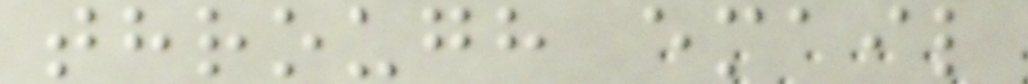through email
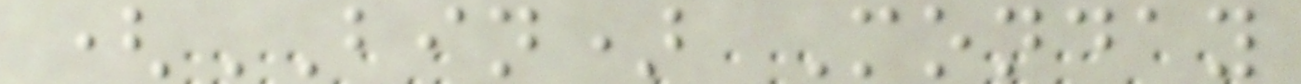(BIN) Monday
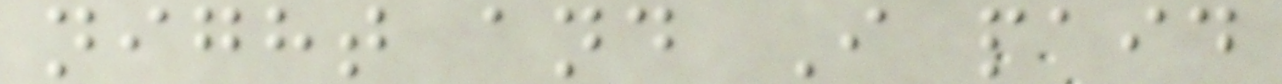night and I paid
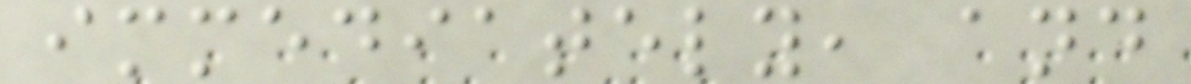immediately, and
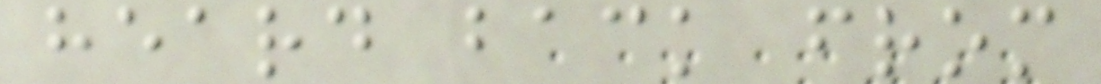heard back from
